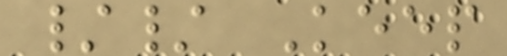// Keep
